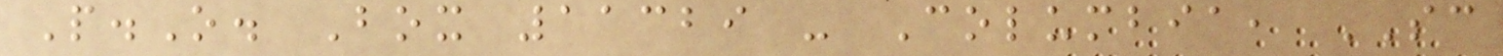P.O. Box 11329 - Columbia, SC
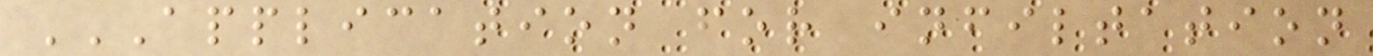APPLICATION FOR INFILTATION
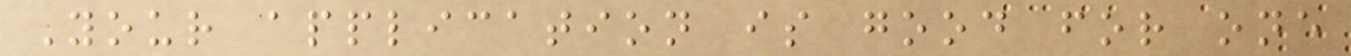Your application is good for one
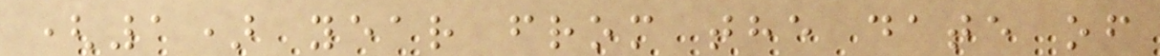(1) year from the date of
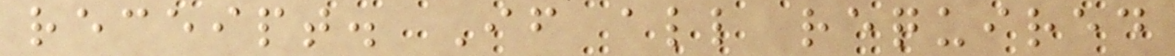receipt. If all required
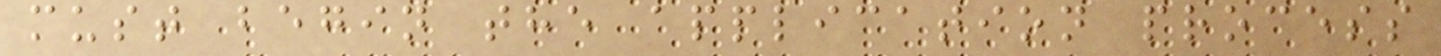must begin the application process
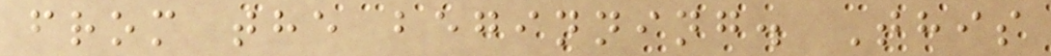from the beginning. This
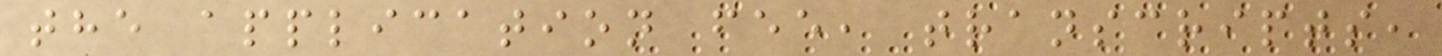the application fee, transcripts,
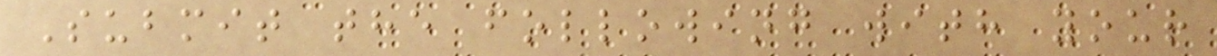Submit the following with your
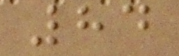84
